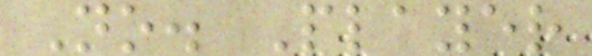No. Player
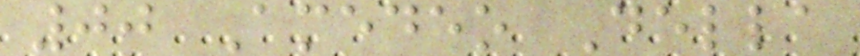00 Amedeo Della
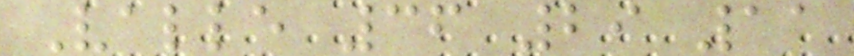Valle 36 29 11
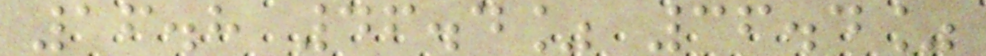16.8 46.4% 36.4%
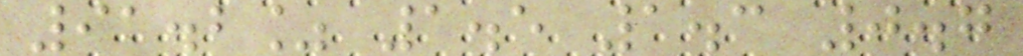91.2% 1.5 1.3 0.7
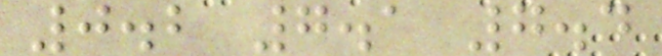0.2 7.1 7.4
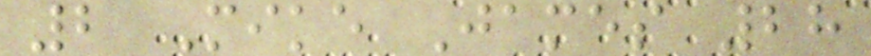2 Mike James 28
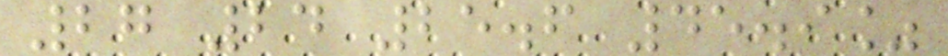27 24 25.6 45.9%
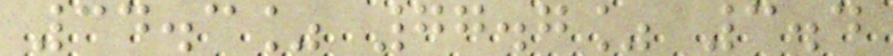34.3% 77.7% 3.4
